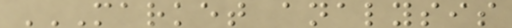MARKET ANALYSIS
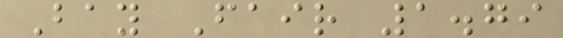Bay Fair 1.79
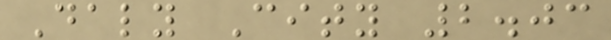Daly City 2.03
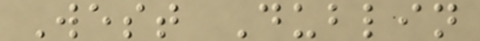West Dublin
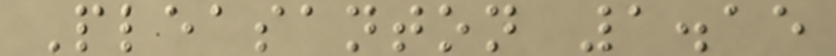Pleasanton 1.15
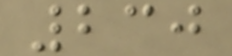230
